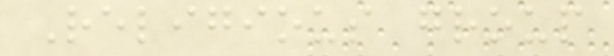Religious group
